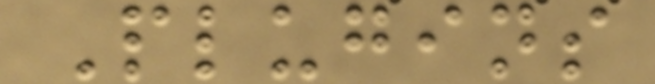Plugins
